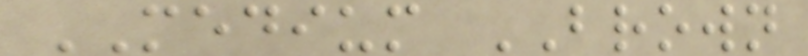MEDIUM BROWN
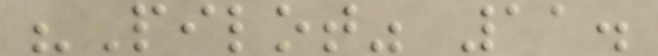"Pilot" 11.
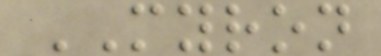MYRON
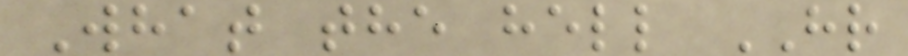What the hell HR
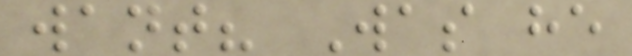want? Was he
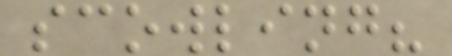scowling?
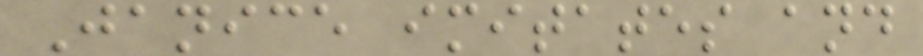Janice imitates and
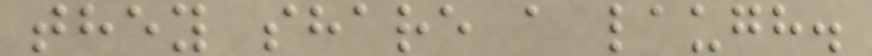they share a laugh.
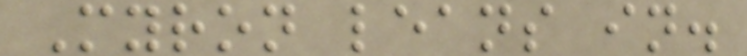Myron leans in.
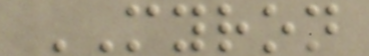MYRON
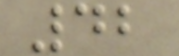42
